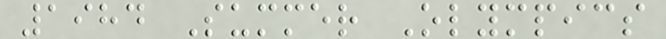1984 Summer Olympics
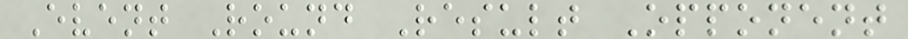Event Round Result Opponent
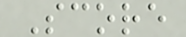Score
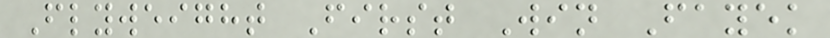Flyweight First Win Fayek
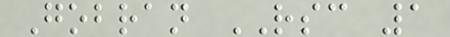Gobran RSC 1
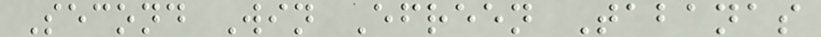Second Win Efreen Tabanas
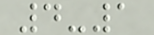4-1
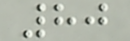80
